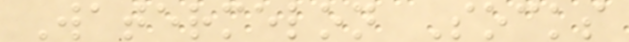Watermelon Socks
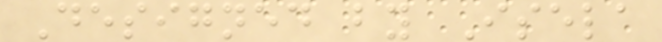Designed by Isela
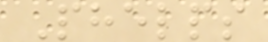Phelps
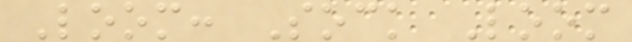Loom: Sock Loom
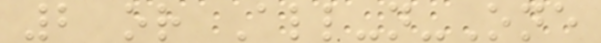2 or All-n-One
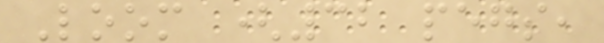Loom (32 pegs,
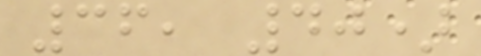36, 40)
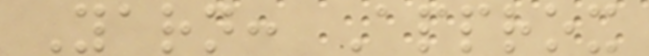Yarn: Approx
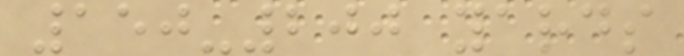150-200 yards
